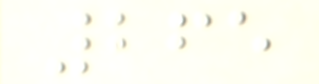265
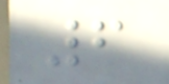6
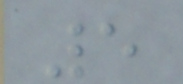5
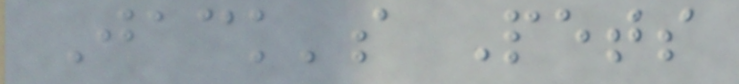Jack's Pets
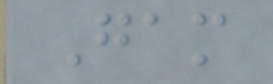Gam
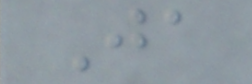Ja
